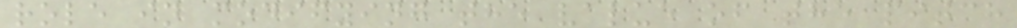role in modifying the value of the pitch
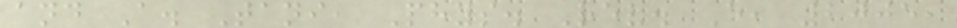and A. Tani, Phys. Rev. E, 2005,
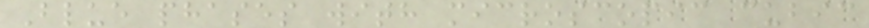Blue phases with microscopic cubic
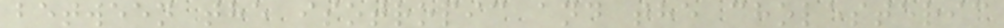between the isotropic and the cholesteric
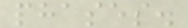phases.
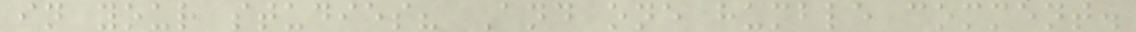in your studies? And one humble comment.
